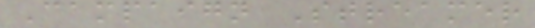Campaign Streamer
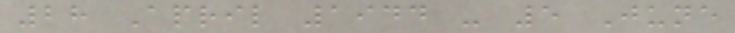28 April 1944 - 5 June
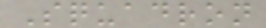Squadron
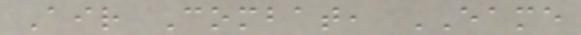Air Combat, EAME
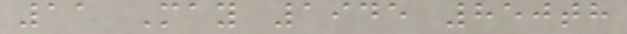11 May 1945 850th
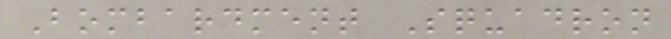Bombardment Squadron
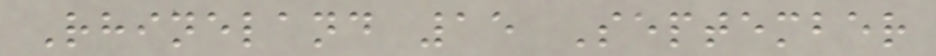Rhineland 15 September
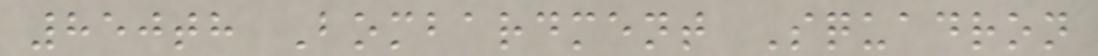850th Bombardment Squadron
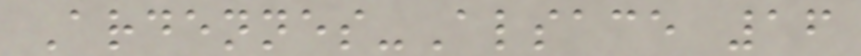Ardennes-Alsace 16
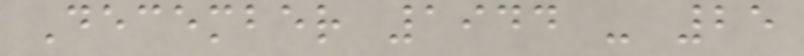December 1944 - 25
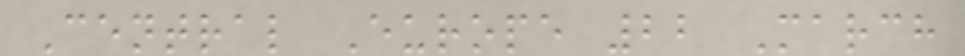Central Europe 22 March
